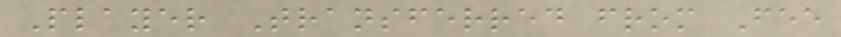Player Transferred from Fee
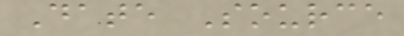Date Source
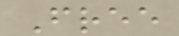Free
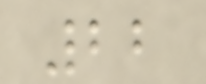22
